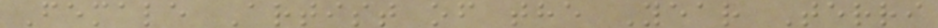Female Artist of the Year Terri
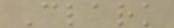Clark
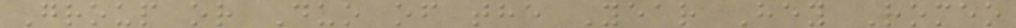Group or Duo of the Year Hey Romeo
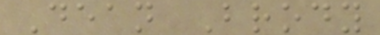Dean Brody
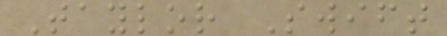Taylor Swift
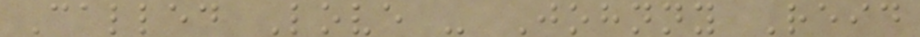Called Love - Johnny Reid
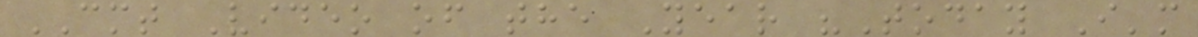CMT Video of the Year "Today I'm
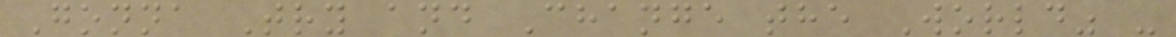Gonna Try and Change the World" -
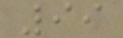99
